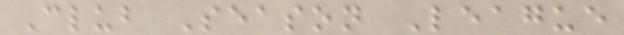Club Season League
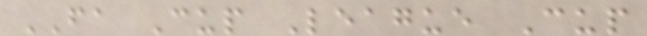FA Cup League Cup
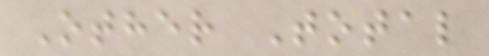Other Total
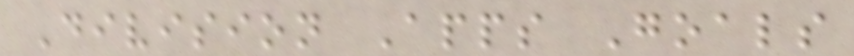Division Apps Goals
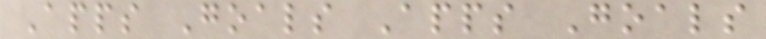Apps Goals Apps Goals
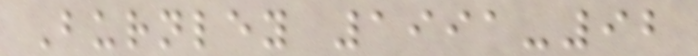Burnley 1991-92
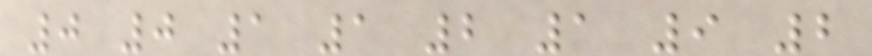0 0 1 1 2 1 9 2
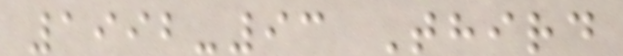1992-93 Third
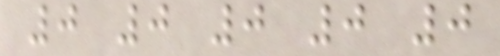0 0 0 0 0
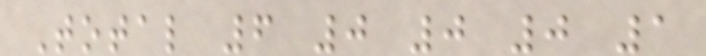Total 6 0 0 0 1
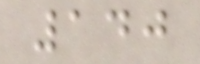140
